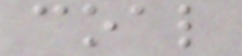coal
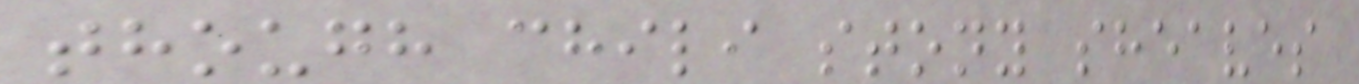though chili stony sheaves
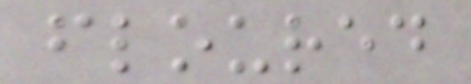floured
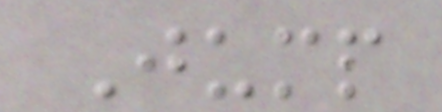Jump
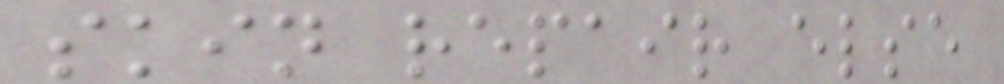skin repair else
